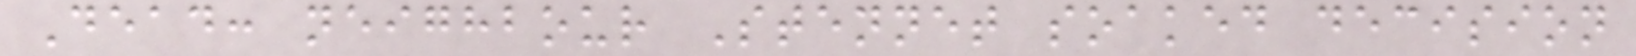Dead: neighbour Stennet soaked decision
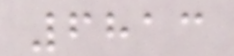6813
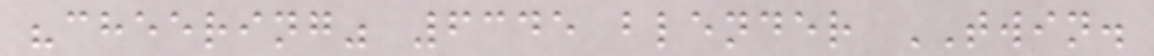"cheering" 6345 blender TWIN.
